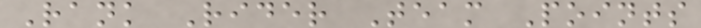Rank Rider Team Points
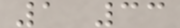1 33
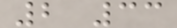2 33
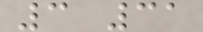3 31
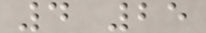4 25
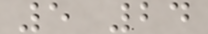5 24
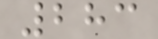283
